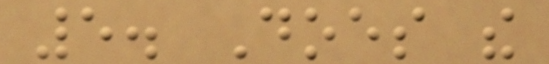5. Does the
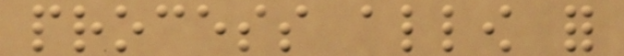process allow for
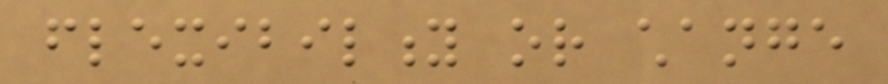flexibility or change
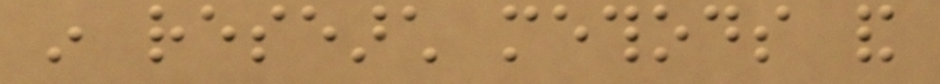in research methods and
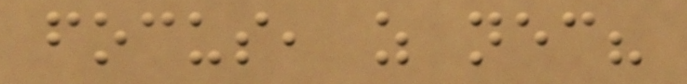focus, as necessary?
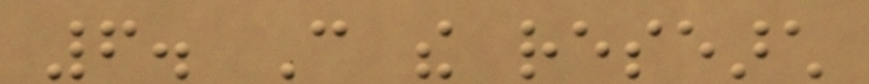6. Can the research
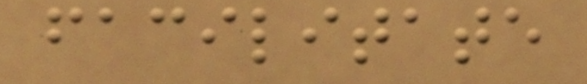facilitate
